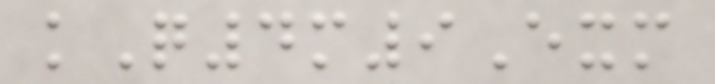kQ4m9Exm
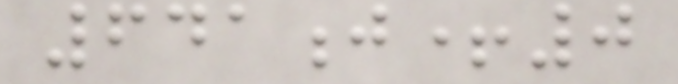641j+0
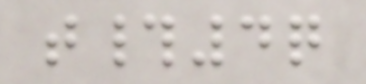t#4q
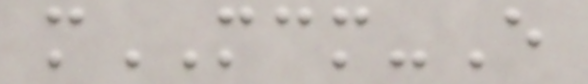mMCM-E
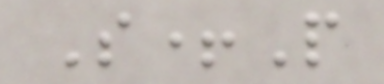S+P
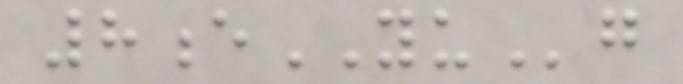8eYUg
